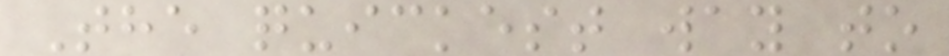The quickest way to
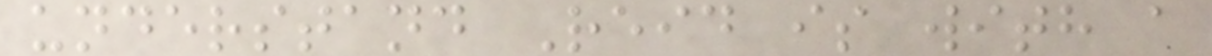understand Reid is with a
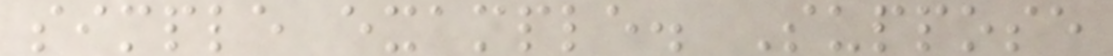simple example. Suppose
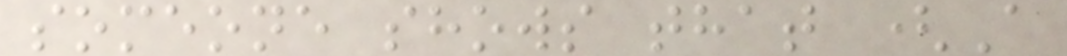someone shows that (A
